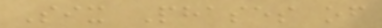Six Phases of
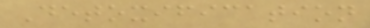Detoxification
